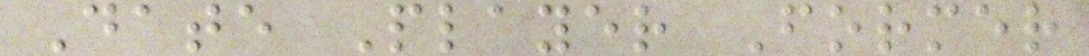Date Player Former
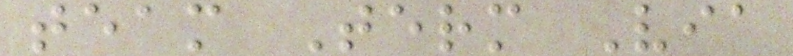team Term Via
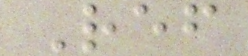Ref
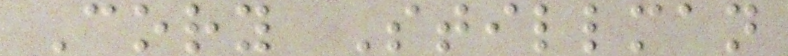Cory Stillman
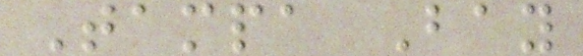Tampa Bay
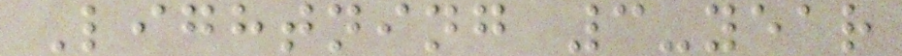Lightning 3-year
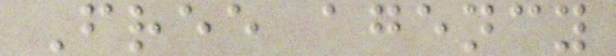Free agency
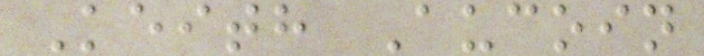Keith Aucoin
